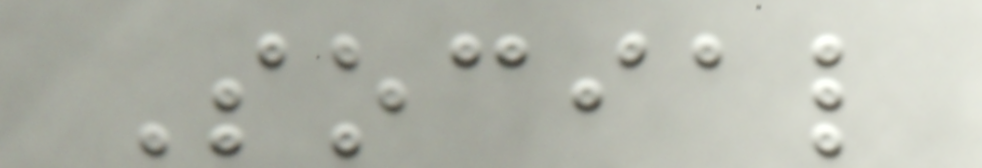Social
